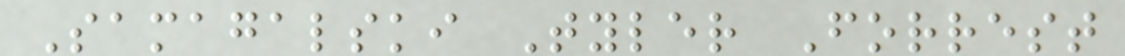Samagalski Tyler Forrest
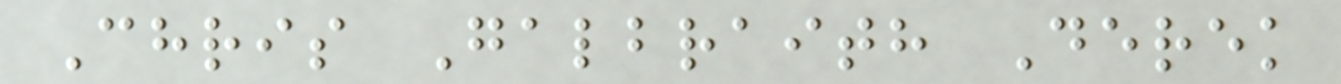Chris Galbraith Derek
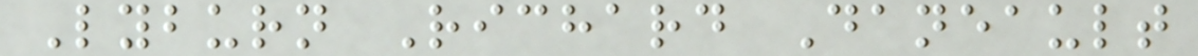Lyburn Richard Daneault
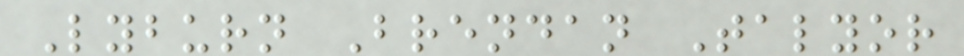Lyburn Brendan Talyor
